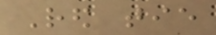Red tie
